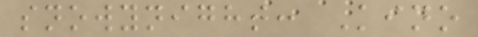snowynight: Kino
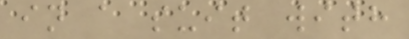in a suit with
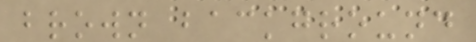brown background
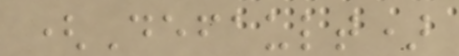(Default)
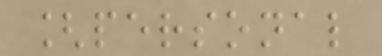[personal
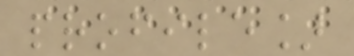profile]
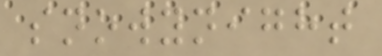snowynight
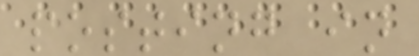posting in
